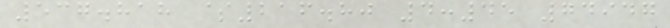537.818 $216.80 4:45 74947
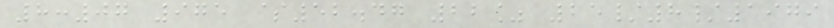8:07 975 $52.47 22% 25/8/1979
